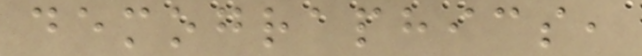demographics,
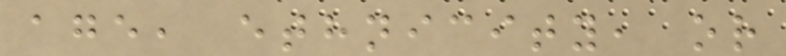age, ethnicity, or
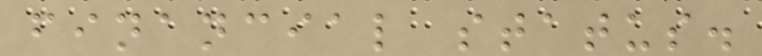financial status.
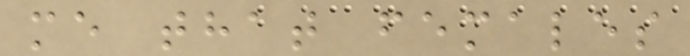me that females
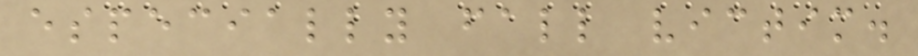especially fall victim.
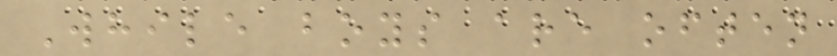While boys are often
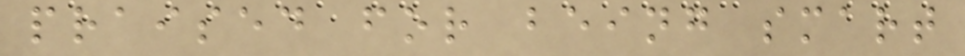praised for being smart
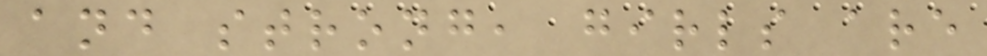and strong, girls are
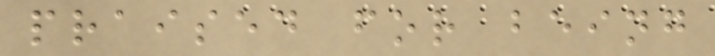praised for being
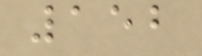152
